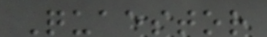Quaestor
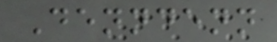Denndenn
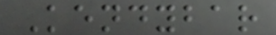Kendybar
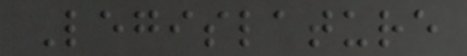Legislature
